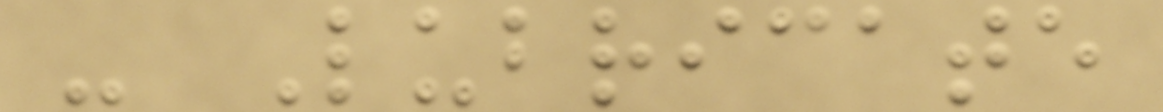- Lubricate
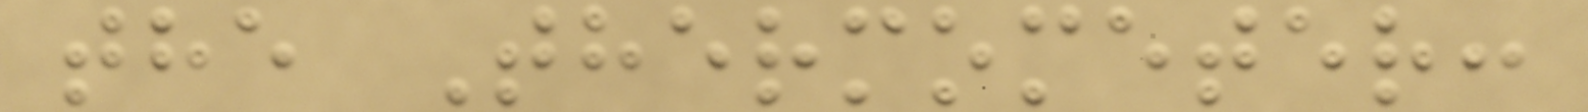the Thermometer:
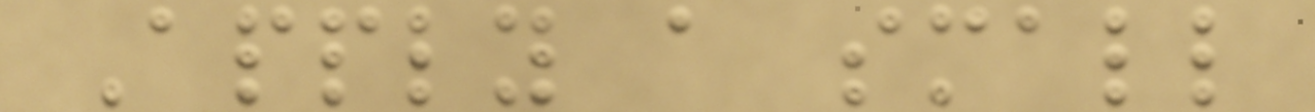Apply a small
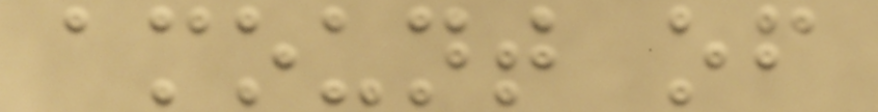amount of
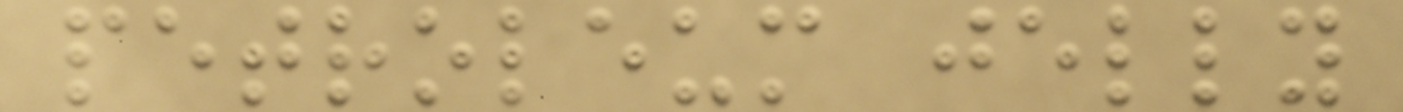petroleum jelly
